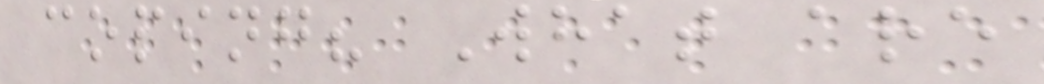coping? What are
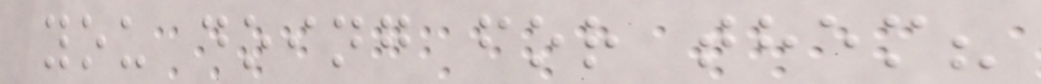you doing for them?
